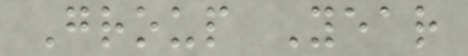Group Year
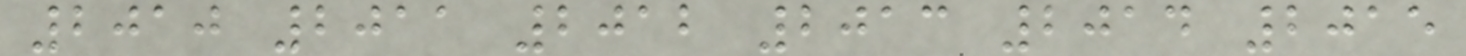2010 2011 2012 2013 2014 2015
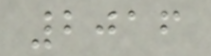2016
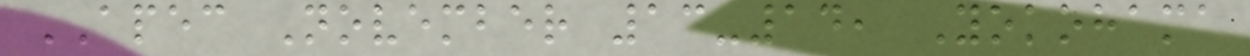APEC November 13-14, Yokohama
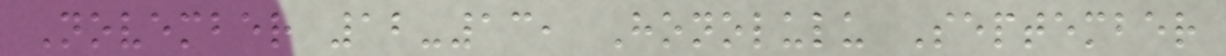November 12-13, Honolulu September
